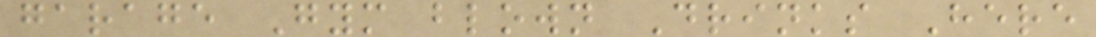garage Gym blown Drinks Here
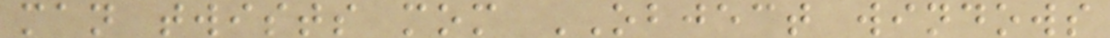man twists mom OBJECT windows
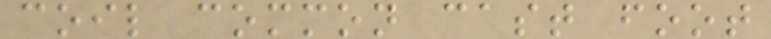coil common cast foot
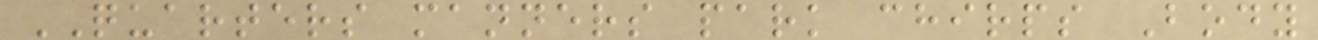QUARTERS manners park chirps Body
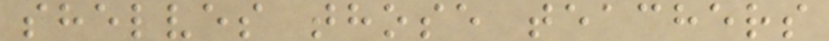shelves those teachers
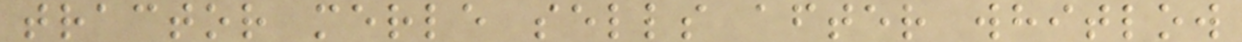tractor merle sells after whitlow
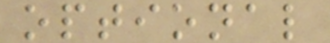optional
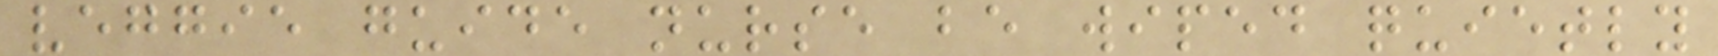veggie guide nurse be wiped quietly
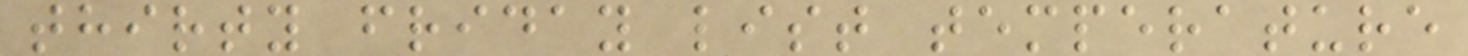thirty friday list temperature
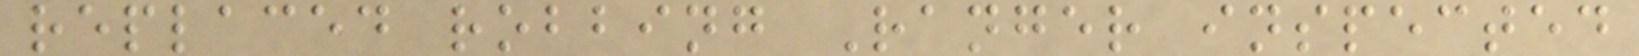replaced robbing Ranger inspected
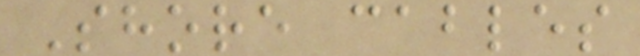Shore cables
